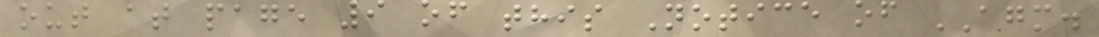out at page 9 of this Notice of AGM.
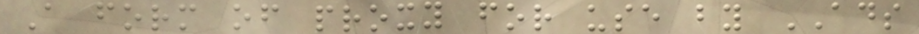A form of proxy for use by ADS
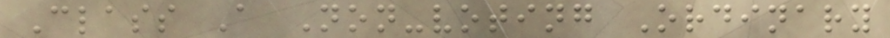Class A Non-voting Ordinary
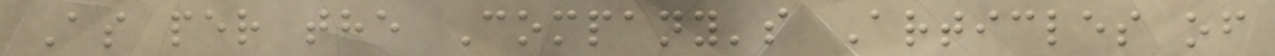As per the Company's Articles of
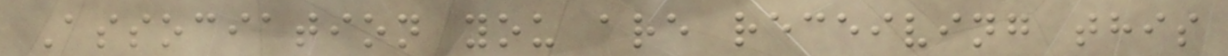Association you are receiving this
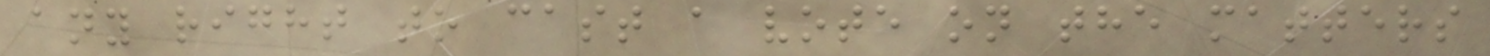any right to cast a vote on the matters
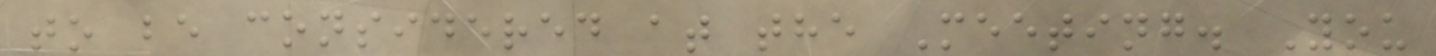to be considered at the Meeting. You
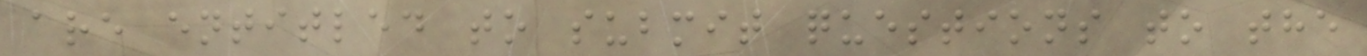are entitled to submit questions to the
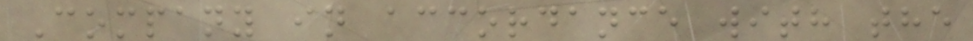Company in accordance with the
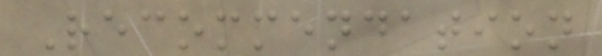Recommendation
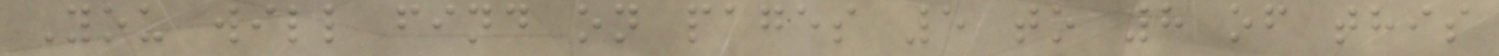You will find on pages 5 to 8 of this
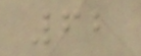62
